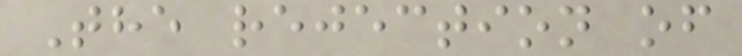The rejection of
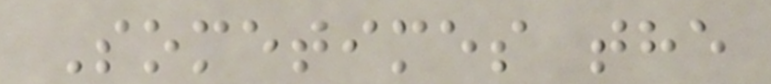Sometimes the
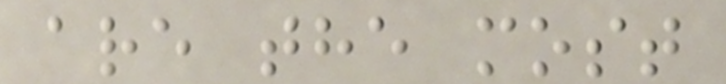are the most
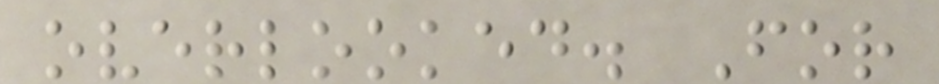overlooked. For
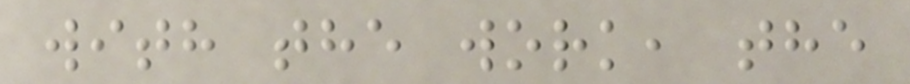with the work, the
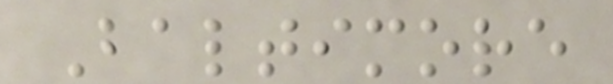Baltimore
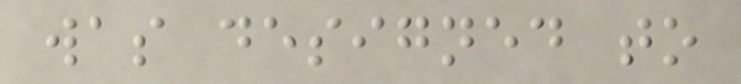was designed to
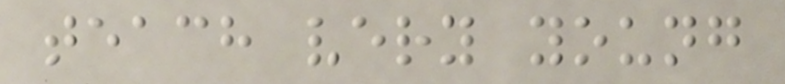teach very young
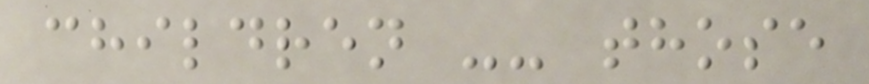children -- those
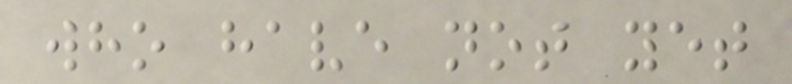who have not yet
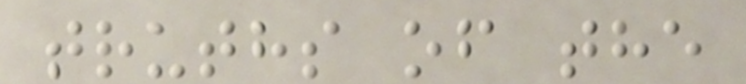truths of the
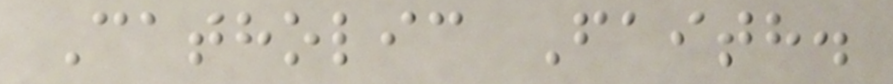Catholic Faith.
